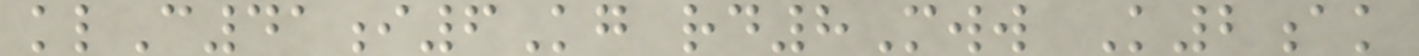klC41i6Kg rd8Mww K2ak
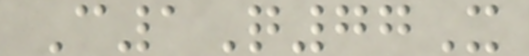C1Q77X
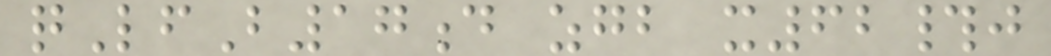qLfB17d zgb x62#j
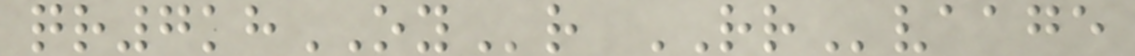qr7khOYr RRvaage
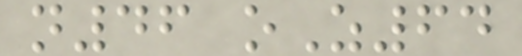n46 oZ64
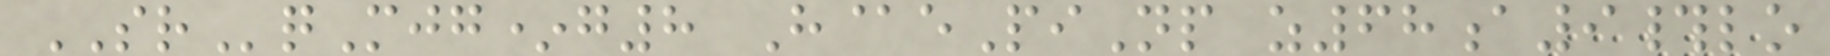SRqMjg*g8 H@ePiNp z68a9#lo
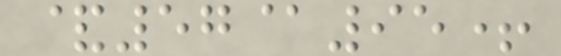&57@95+
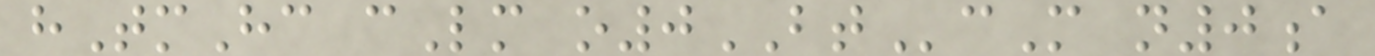hTmHc cLm o0BTcM n0a
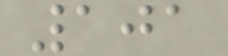101
